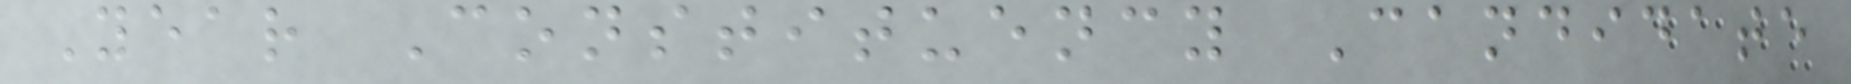Year Constituency Candidate
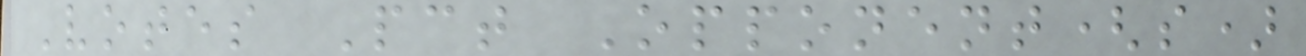Votes Pct Opponent(s)
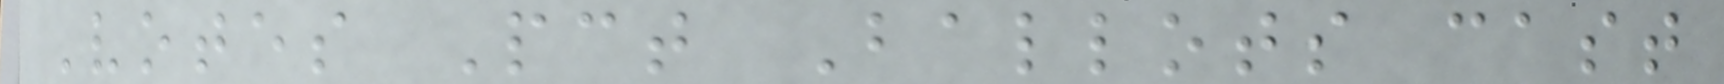Votes Pct Ballots cast
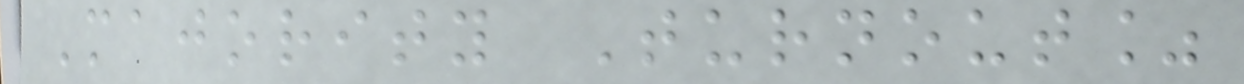Majority Turnout%
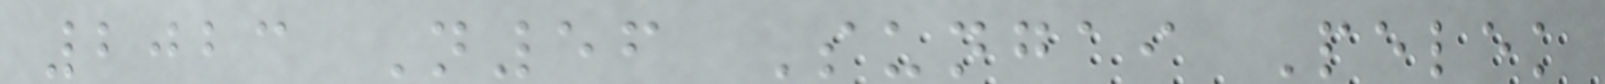2023 N56 Sungai Pelek
